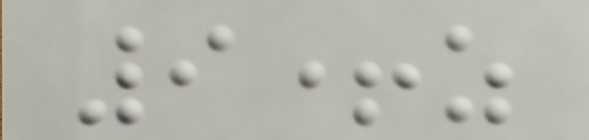9+z
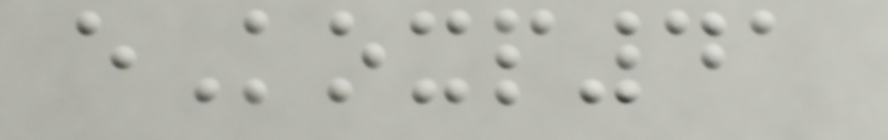eKoxp41
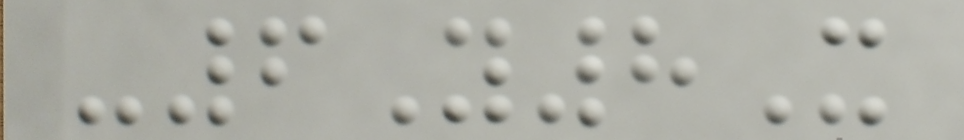-6Y8X
